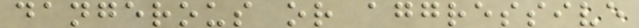dangerous or aggressive
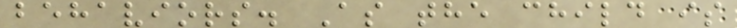behaviors. As the child is
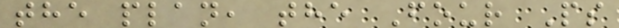the plan, the Four Ps
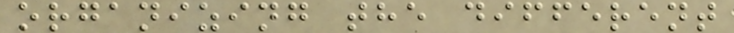organizing the different
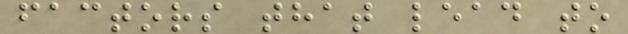factors that lead to
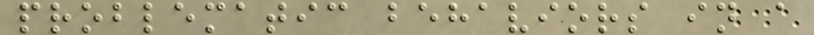problematic behaviors in a
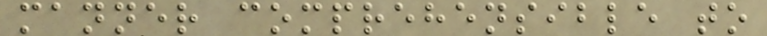manner comprehensible to
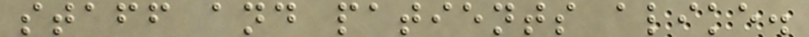staff and patients alike.
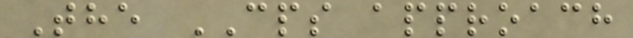The CPS approach
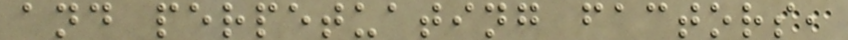and perpetuating factors,
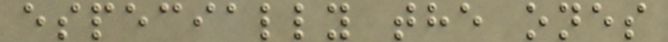especially the ones
